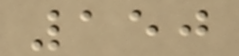150
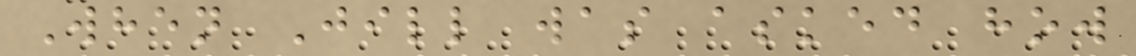When Jill was asked how
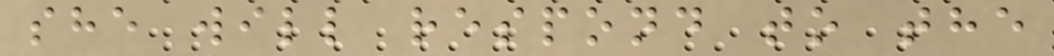she will respond to the
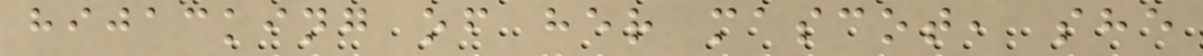hijacking of her mascot, she
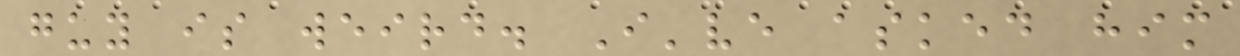guy is weird. I've asked him
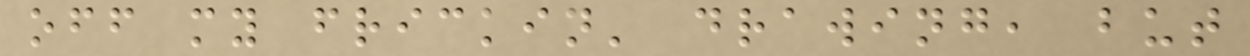off my frickin' drawing, but
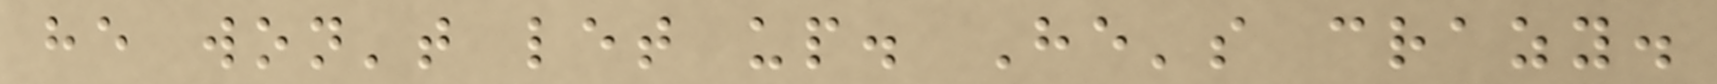he won't let up. He's crazy.
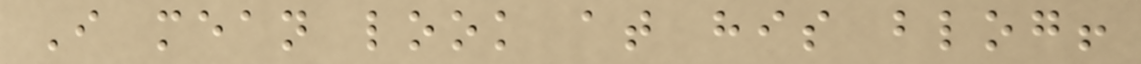I mean look at his blog!
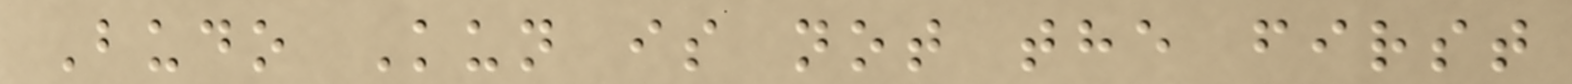Budo Kun is not the first
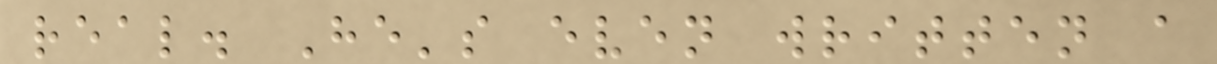real. He's even written a
